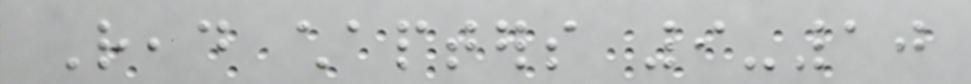Read chapters 9-10
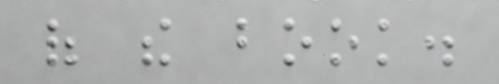of the book.
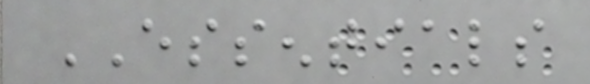ESSENTIALS
